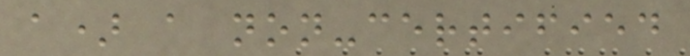a) a non-certified
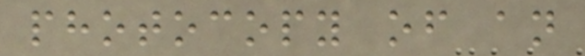photocopy of an
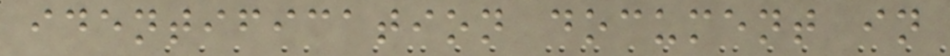identification document in
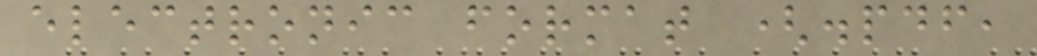electronic format (.pdf,
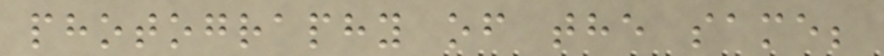photography of the same;
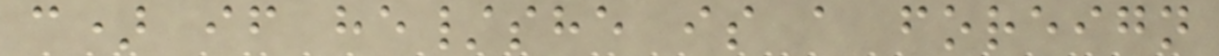c) if he/she is a foreign
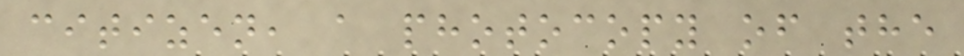citizen, a photocopy of the
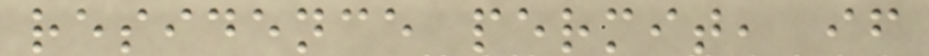residence permit, if
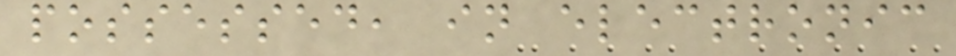possessed, in electronic
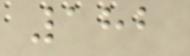182
